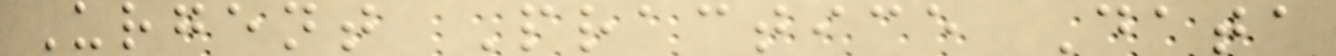Urgent Practice Data
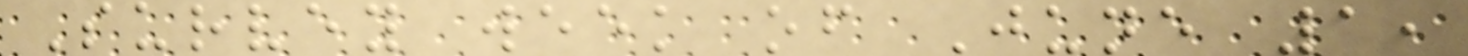Survey week of June 1,
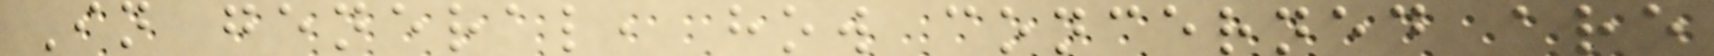In general, how concerned are
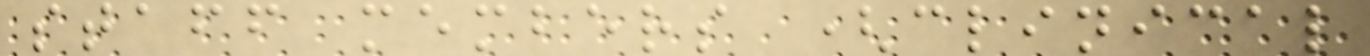staff members (clinical
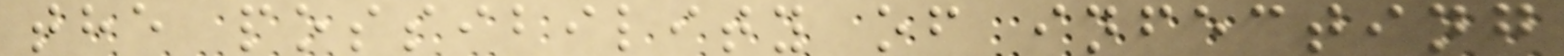the possibility of infecting
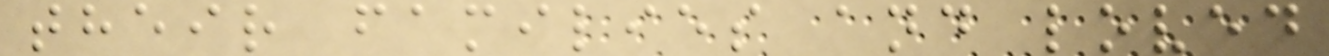their families and loved
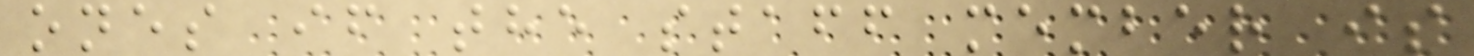ones if the staff member is
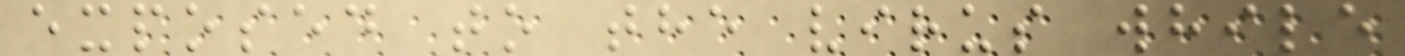exposed to the virus while
